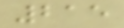215
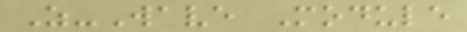Z-Wave Module
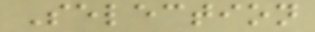Selection
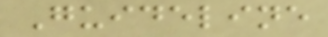Guideline
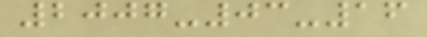2007-03-16
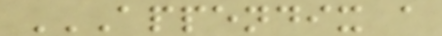APPENDIX A
